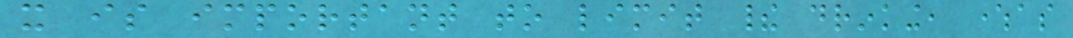it is important to limit their drinking, whereas
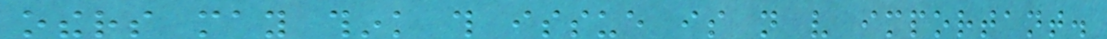others may think this issue is not very important.
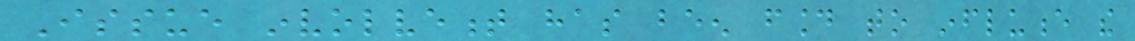Issue involvement has been found to influence the
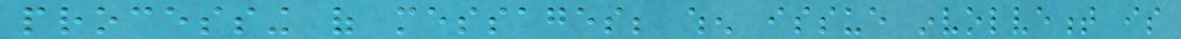processing of messages; when issue involvement is
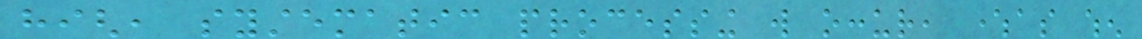high, systematic processing will occur, whereas when
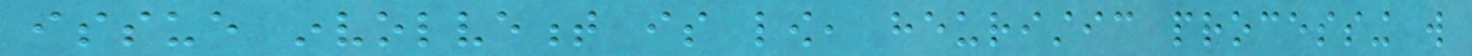issue involvement is low, heuristic processing will
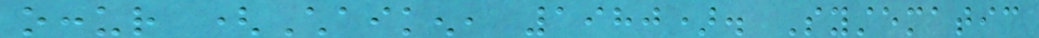occur (Chaiken, 1980). Systematic
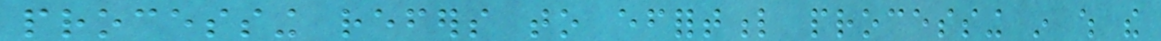processing refers to effortful processing in which the
